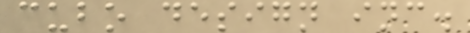cubo design inc.
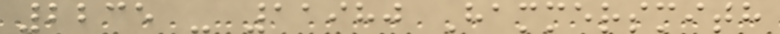2235 - 11980 Hammersmith
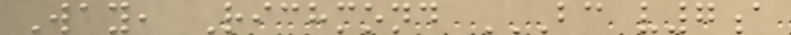Way, Richmond BC V7A
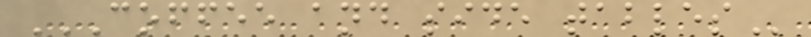COFFEE AND SIDE TABLES
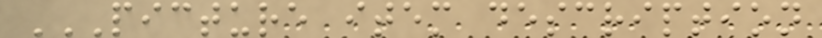PICTURE ITEM DESCRIPTION
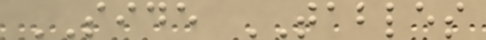SIDE TABLES
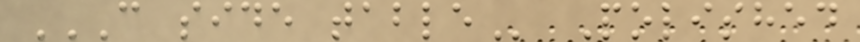C SIDE TABLE Polished
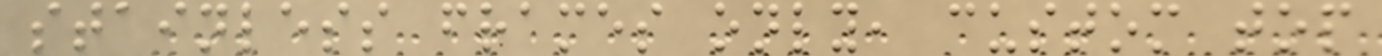stainless frames only, custom top
